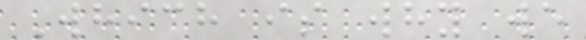Which is why we
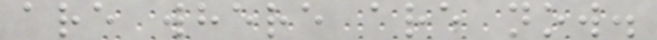are where are now.
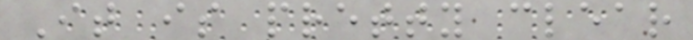It is pretty clear
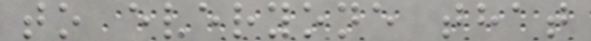to everyone that
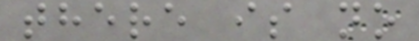there is no
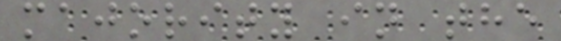majority in the
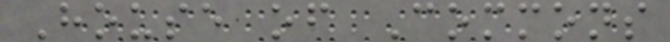House of Commons
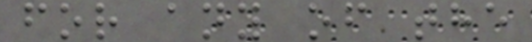for any of the
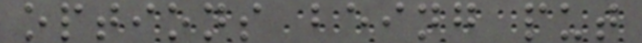options being put
